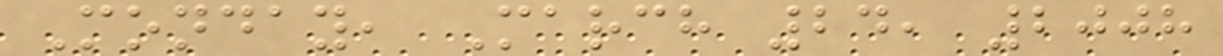Monday, March 24, 2008
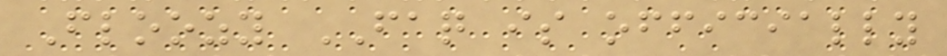Floozy FAQ is officially
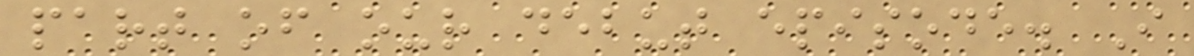part of our debut episode. I
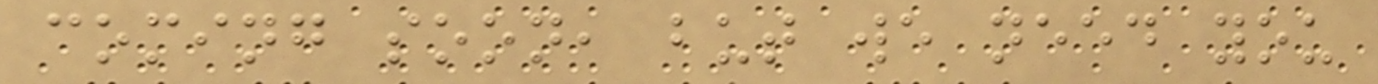coming soon, but we need you
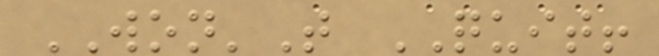WON'T QUIT!
